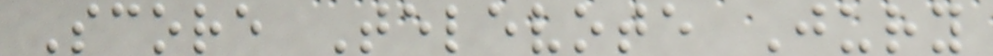Score Televote Jury
